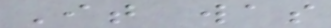It was
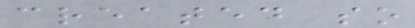created so
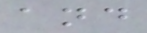and
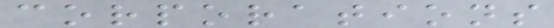corporations
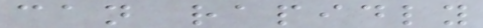can rapidly
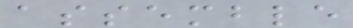assemble
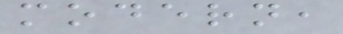modern,
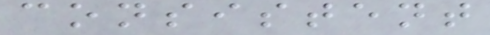consistent
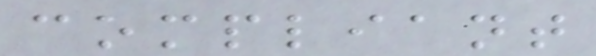compliant
